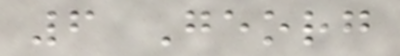6 Georg
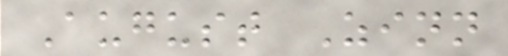August Zinn
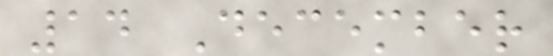14 December
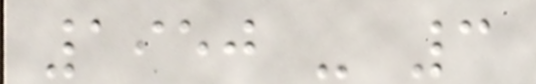1950 - 3
